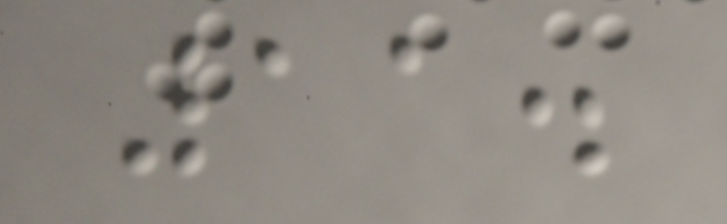11.
